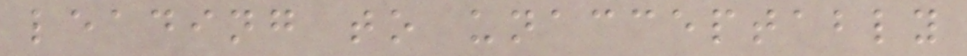leading to unacceptably
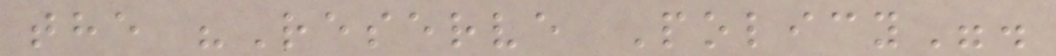the "Reserve Policy".
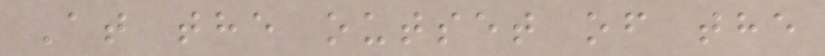At the outset of the
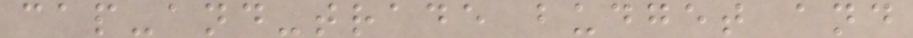cap-and-trade budget and
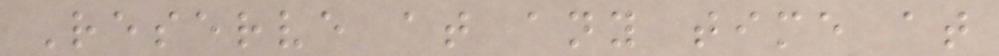Reserve at any time at
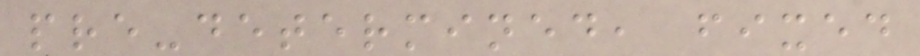pre-determined, fixed
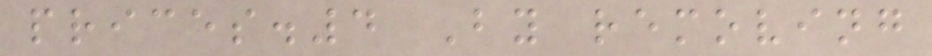prices.4 By removing
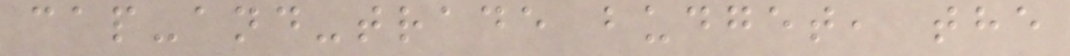cap-and-trade budget, the
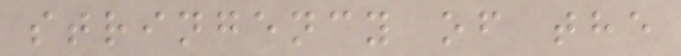stringency of the
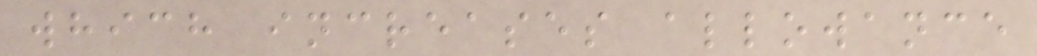which increases allowance
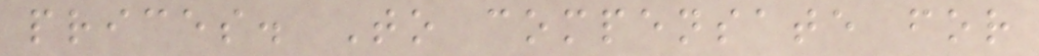prices. To compensate for
